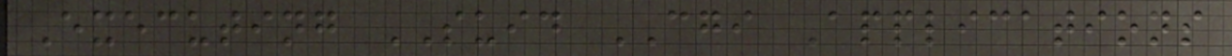Executing SUID CGI Applications
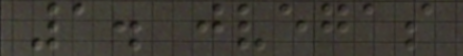1. jvegas
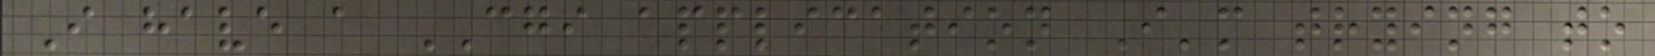I have a CGI application I'm trying to
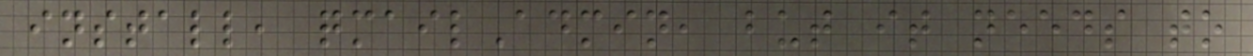install, qmailAdmin, but it needs to
